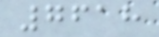7618
